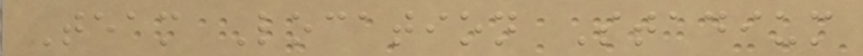Team Location Stadium
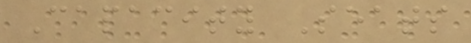Capacity Seats
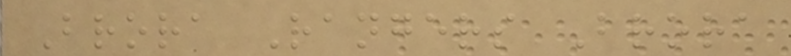Brora Rangers Brora
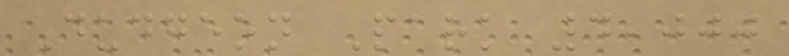Dudgeon Park 4,000
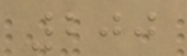200
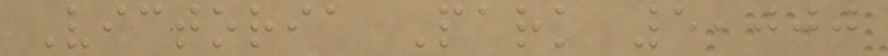Victoria Park 5,000
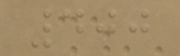400
